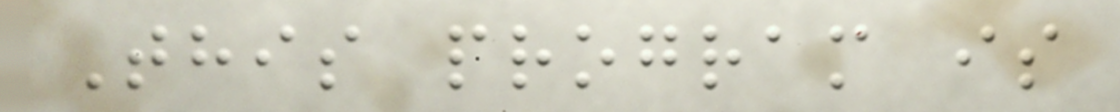This program is
